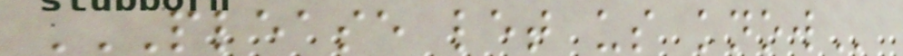PLEASE LET US KNOW
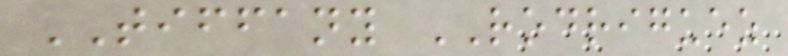TIFFANY RODRIGUEZ
